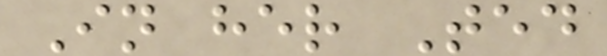In her Ted
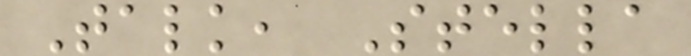Talk, Stella
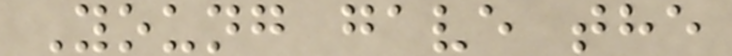Young gave the
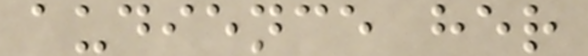audience her
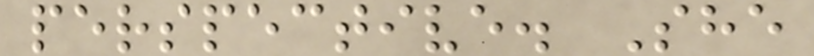perspective. She
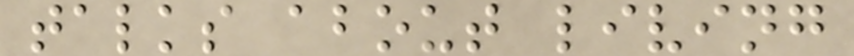talks about living
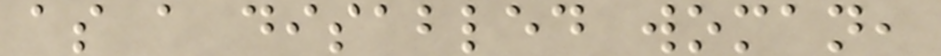as a disabled woman,
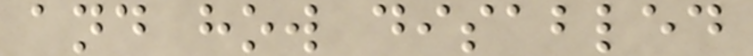and how disabled
